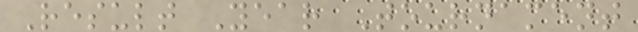Result Year Tournament
